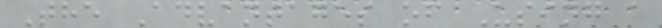The Advantages of Using a
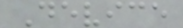Device
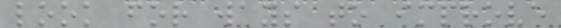look for ways to improve
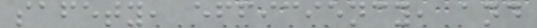safety, efficiency, and
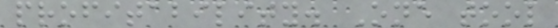profitability. One tool
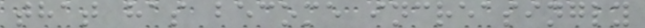that has become increasingly
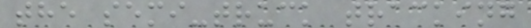the semi-truck tracking
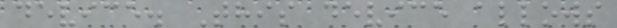device. This device allows
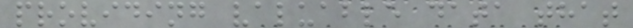providing valuable data that
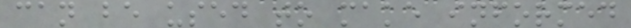can be used to make informed
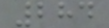284
